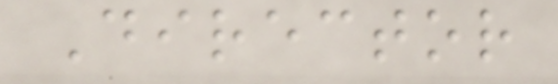Director
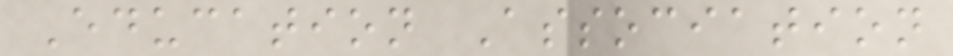Education Association
